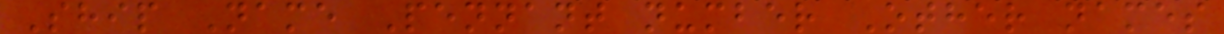Ship Name Pennant number Other names
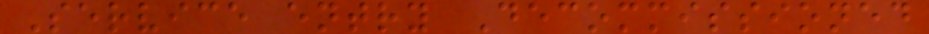Service entry Decommissioned
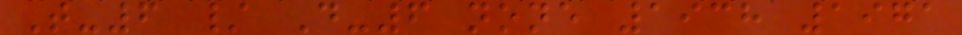T-6 / D-6 none 1938 1971
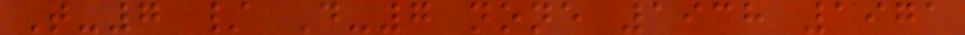T-7 / D-7 none 1938 1971
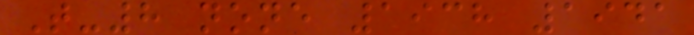T-8 none 1938 1941
